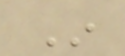In
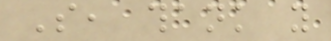So, thank you
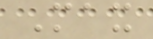Max
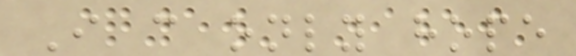I can only hope
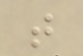that
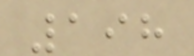198
